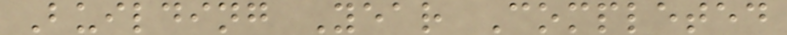Building Year Completed
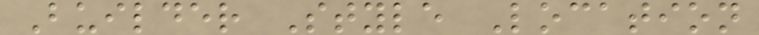Builder Style Location
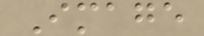Image
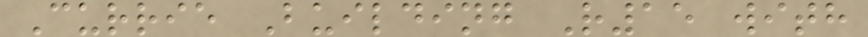Currie Building R15 with
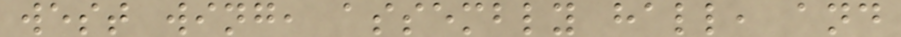west wing, assembly hall, and
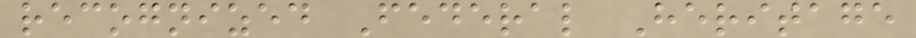recognized Federal Heritage
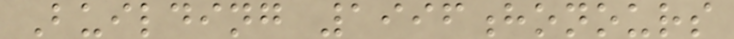Building 1996honours
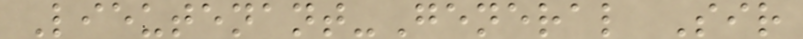Lieutenant-General Sir
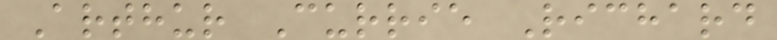Arthur Currie Richard
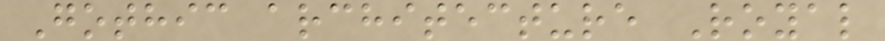Gothic architecture Royal
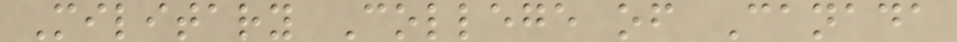Military College of Canada
